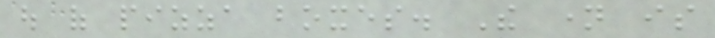out of pizza boxes. The name is
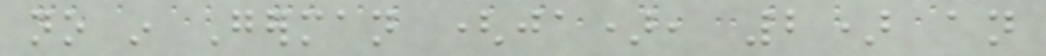no in German (ja), 2) an
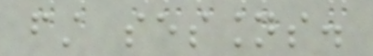first sessions.
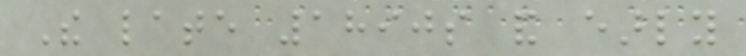The late 1890s and early
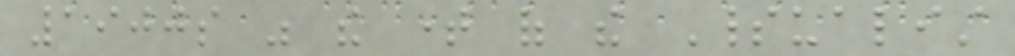1900s was the time of the Spiritualist
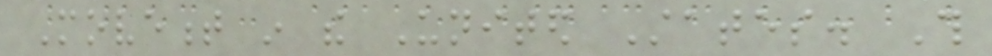Movement in the United States. This
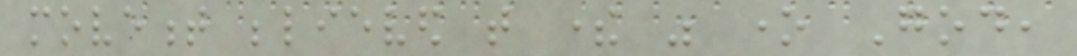movement believed that there was one God,
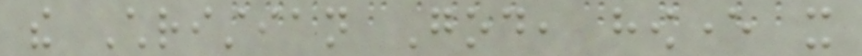the Christian God, however it
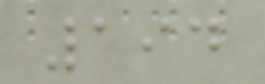194
